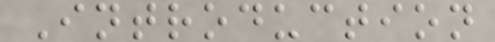Introduction
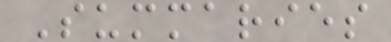Summaries
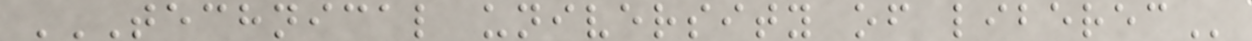TECHNICAL UNIVERSITY OF LIBEREC
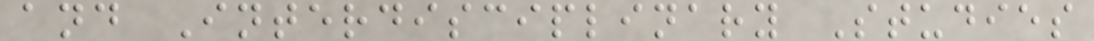and Interdisciplinary Studies
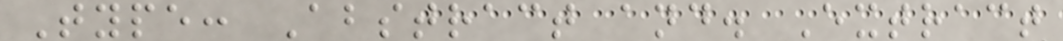Type: Abstract and. Extract
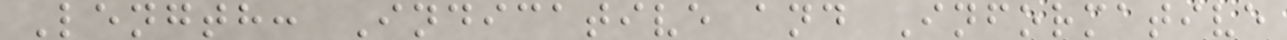Length: Indicative and Informative
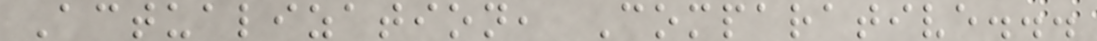Actualization, Comparative...
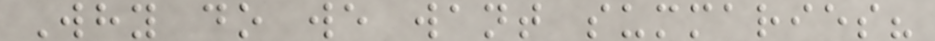Why do we want summaries?
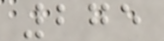275
